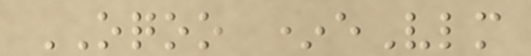OQOO *eVlm
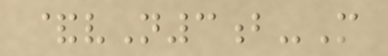&vN3b-M
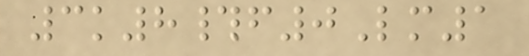3k8#f0Lm1
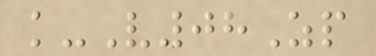k-V08Zp
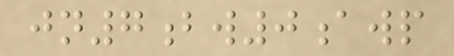jn7bw0awp
